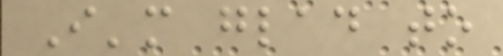I'm glad to
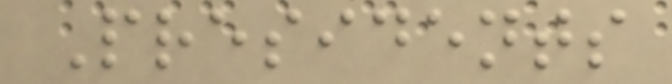Presidents
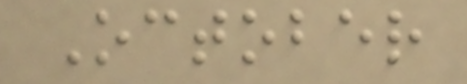October
